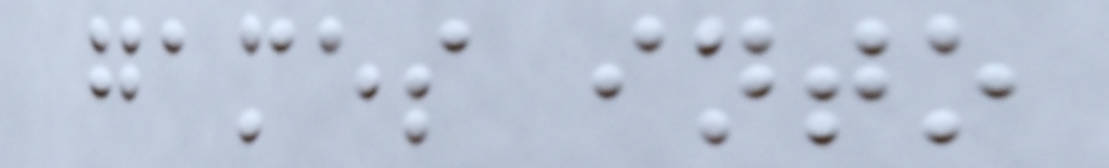games into
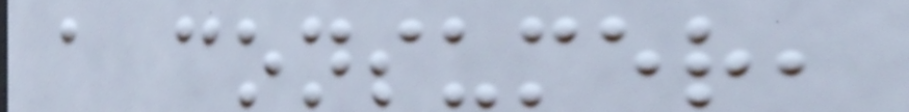a consumer,
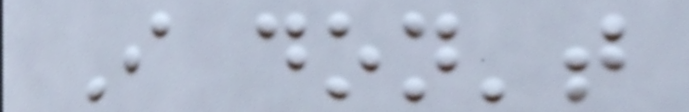I don't
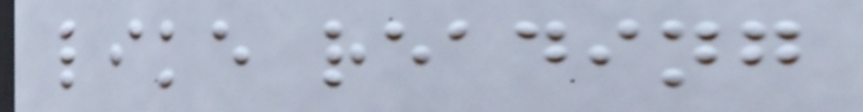like reading
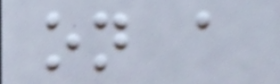on a
